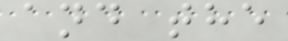and the
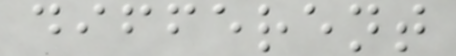different
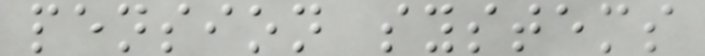pension systems
